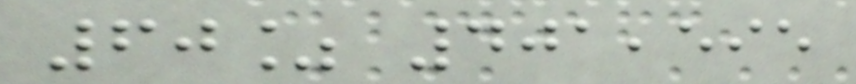60% 401,595
